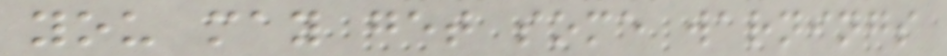you may get some warnings
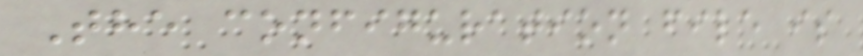The configuration file is
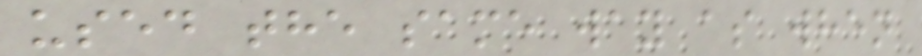used the same way as when
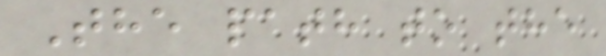The path to the
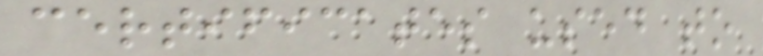certificates used to
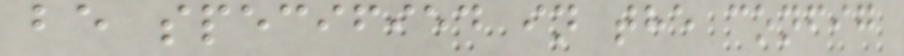be specified in the config
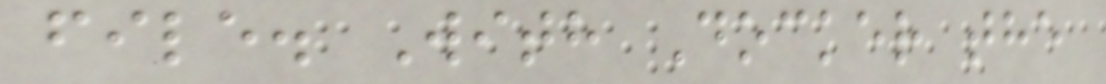file. With Docker the
